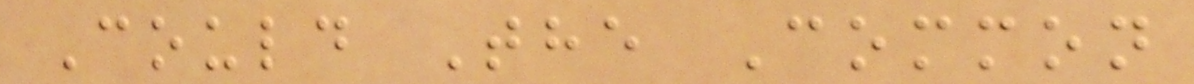Could The Common
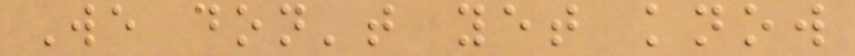We don't yet know
